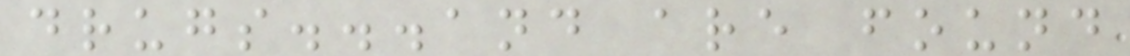drugs...and are found
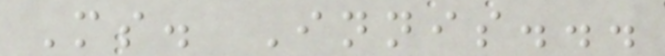Ms. Innis...
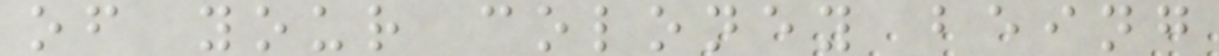of your coloney being
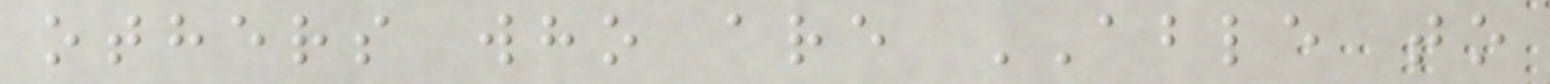others who are ABLE to
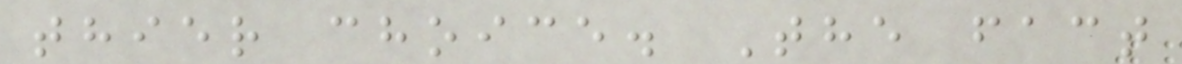thier choice. The fact
